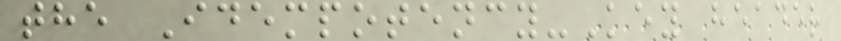the Idempotency-Key header
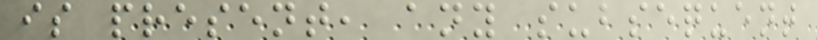is present, any subsequent
